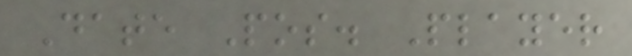Date Pos. Player
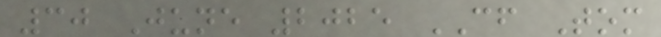30 June 2025 CF Tom
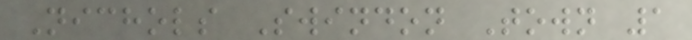Nichols Swindon Town 1
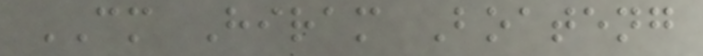CM Hiram Boateng
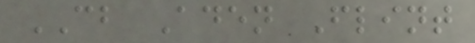CB Aden Flint
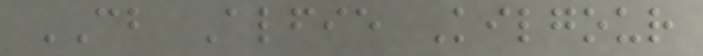CB Alfie Kilgour
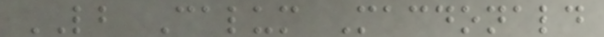LB Calum Macdonald
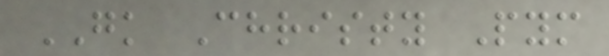GK Christy Pym
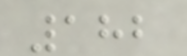182
